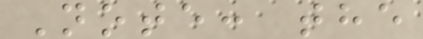Note: the
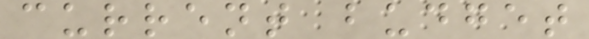current budget
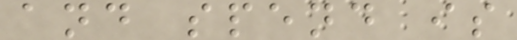and spend is
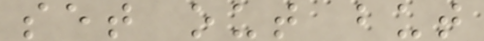set out but
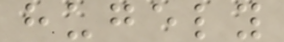hugely
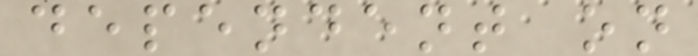dependent on
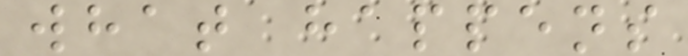what happens
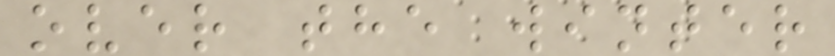over the winter
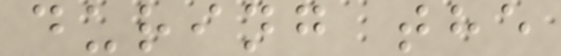during the
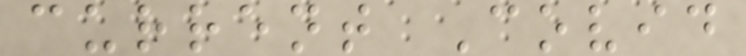current Covid
